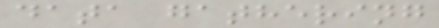data gathering
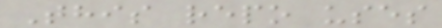This repo uses
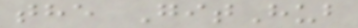the GitHub
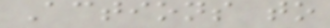Actions to
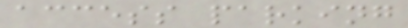access parking
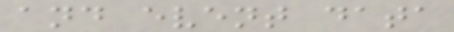and event data
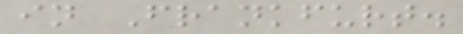in Frankfurt.
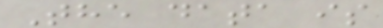The data is
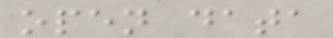open data
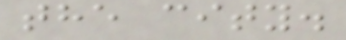the city.
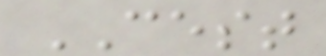CEST
